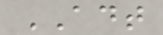ADT
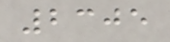2305
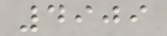4909
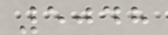5048
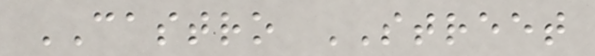CASTRO STREET
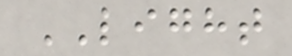LIGHT
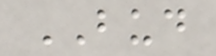BUD
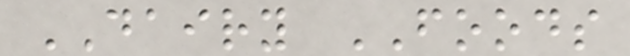DAIRY FOODS
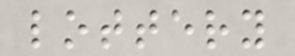lottery
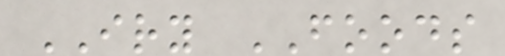IRY FOODS
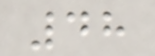48
